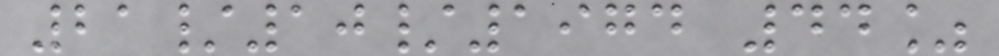21/10/1974 44%
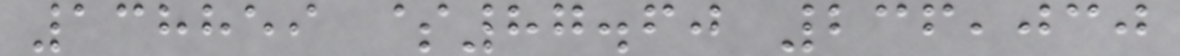138859 $87.60 236,030
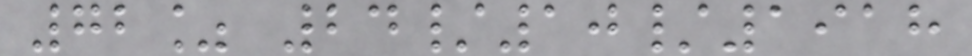72% 24/10/1918
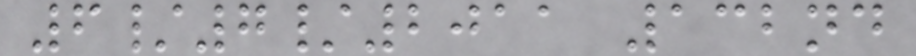6/7/2011 132nd
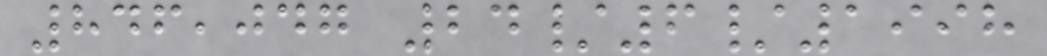846,047 24/6/1998
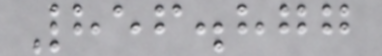856.877
